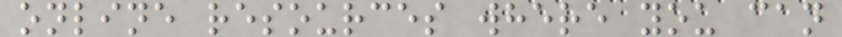online resources where you can
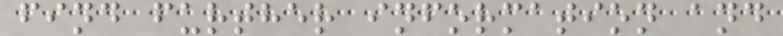find further information and
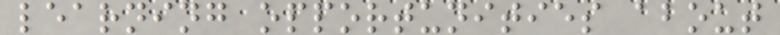learning opportunities about
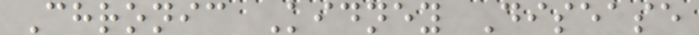Chronic Kidney Disease
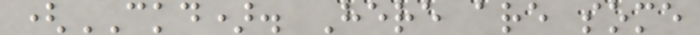(CKD). Here are some
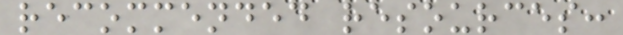recommended resources:
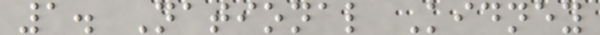1. National Kidney
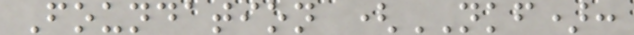Foundation (NKF):
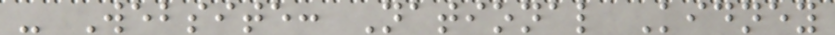- Website: National Kidney
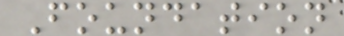Foundation
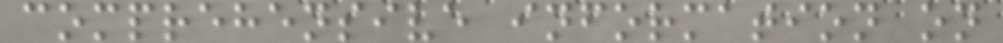comprehensive information on
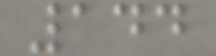144
